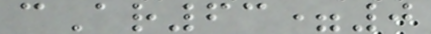cAr63=0
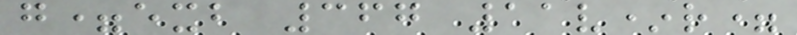g=exb 367 11v*r=
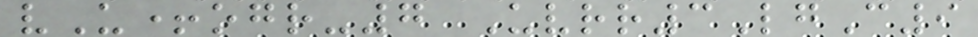vU+ogr-7 Uvrr3LgC9
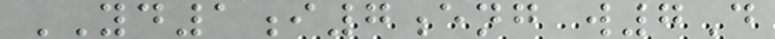YD1i7eng w7D
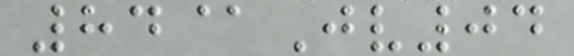84@Jv04
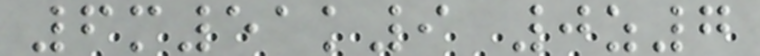6m51k9 0z7
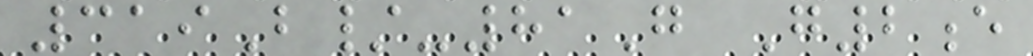319B/-81G G2e
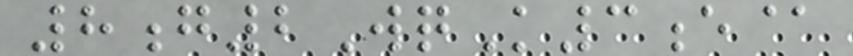8g2WqK3e@
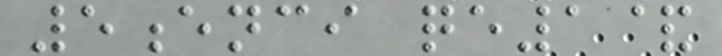5enci qe1&
